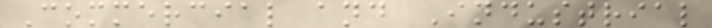Commercial and Industrial
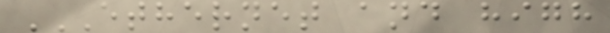ETHERNET AND HIGH
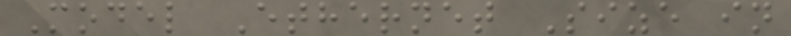Model Ethernet Size in
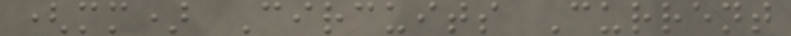(mm) Circuits Current
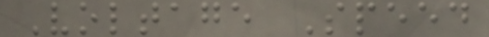Voltage Speed
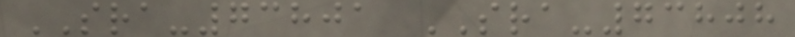SRA-73801 SRA-73808
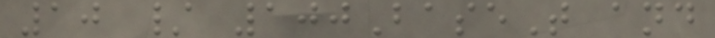10 / 100BaseT and
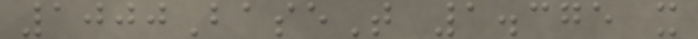1000BaseT 1.375 x
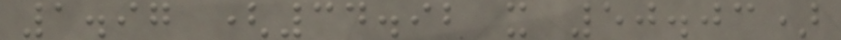1.97 (34.92 x 50.03)
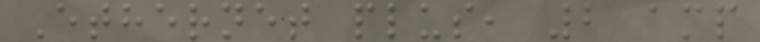Ethernet plus, 2 amp
